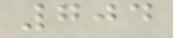704
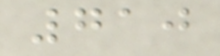710
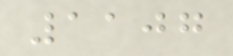1107
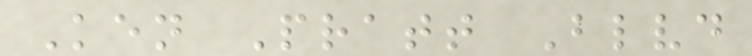Ken Pratt Blvd
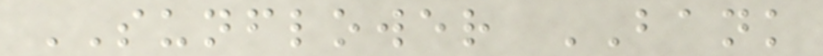SUNFLOWER BANK
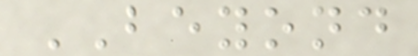BEYOND
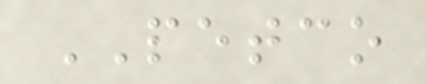PETCO
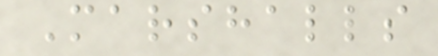Marshalls
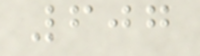607
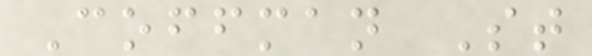Coffman St
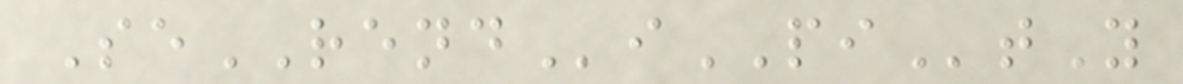SeRENDiPItY
